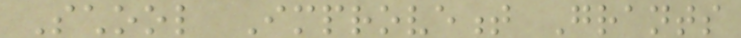School Improvement Grants
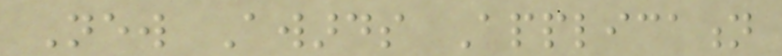New Awards Application
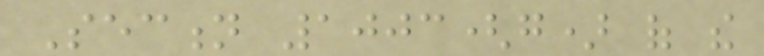Section 1003(g) of the
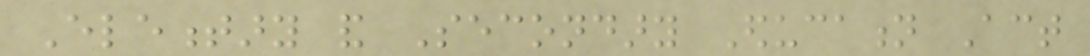Elementary and Secondary Education Act
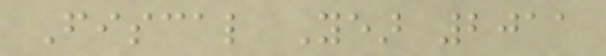Fiscal Year 2011
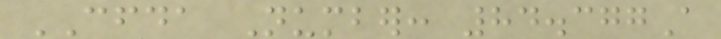CFDA Number: 84.377A
